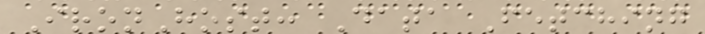IronHost: Data Fetching
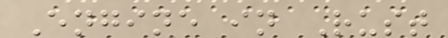Engine in Rust
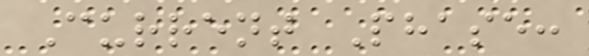Current Phase:
